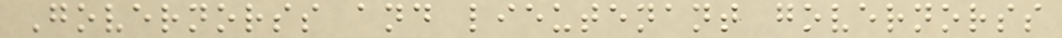Governorss and lieutenant governorss
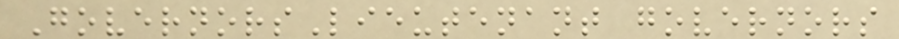GovernorsLieutenant governors
